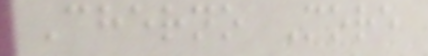Cherno More
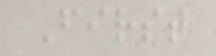First
